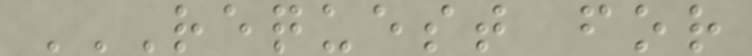REQUEST FOR
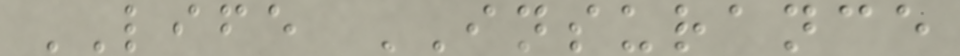LIFE INSURANCE
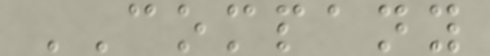COMPANY
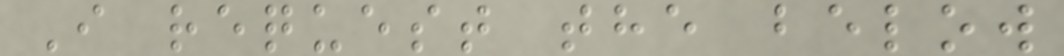I request the below
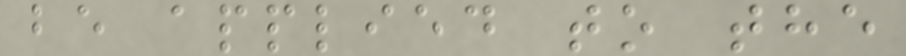be applied to the
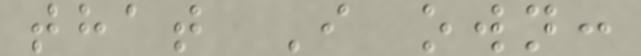that I own:
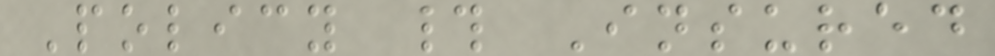Policy # Insured
